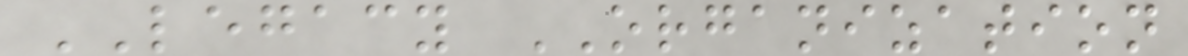LEGACY ORGANIZATION
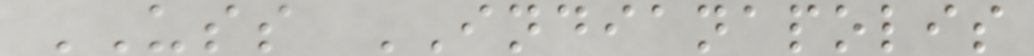USS INDIANAPOLIS
